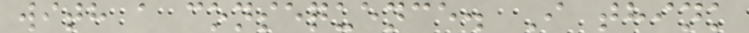with a consequence. I think
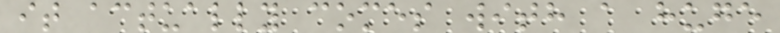it actually comes with a huge
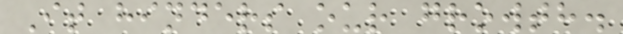It hinders our growth.
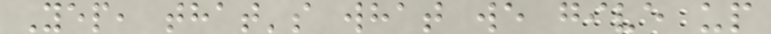Yep, that's what we give up
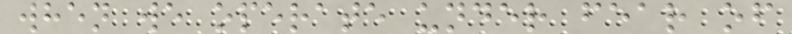when we operate under fear of
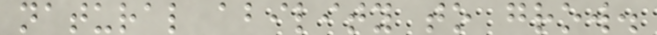natural ability to grow.
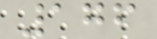176
